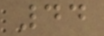44
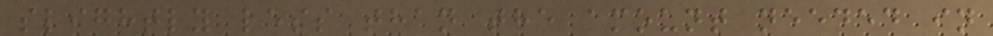slightly less than the amount needed in
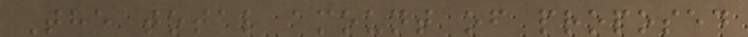The total amount of proposed
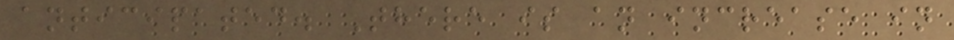anticipated. There is an increase in
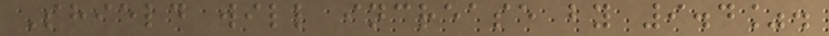Shield will increase by 9.4%.
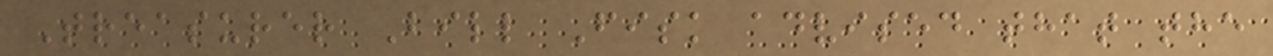Treasurer Bill Fisk advised that the
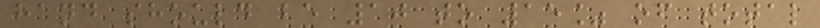hand should be 10 to 15% of total
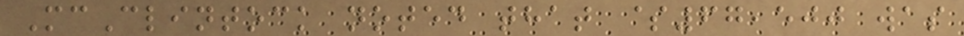McClintock noted that $67,500 was
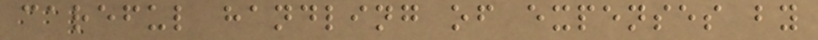careful handling of expenses by
